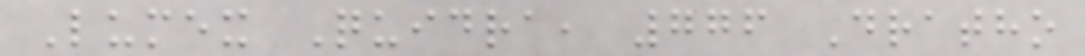Lumex Quidra, 776 Dratho
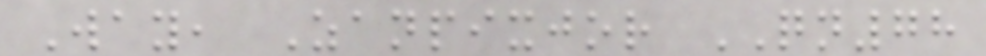Way, Zanpixjor QN78
